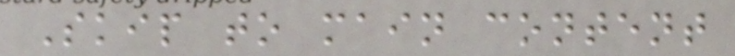Skip to main content
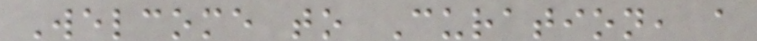Welcome to Curation, a
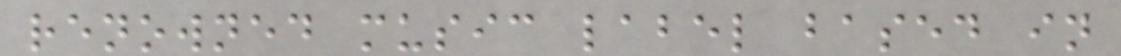renowned music label based in
